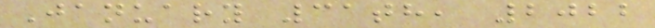January 31th, 2022
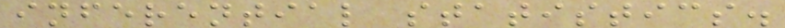inferential statistics.
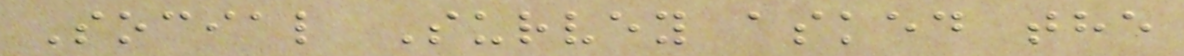Social Survey asked the
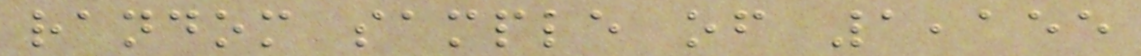random sample of 1,155
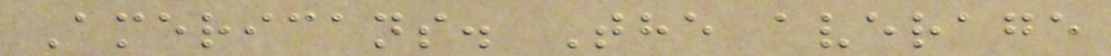Americans. The average
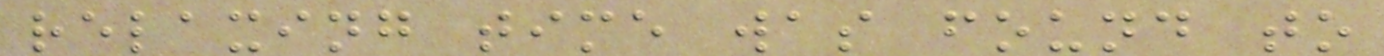relaxing time was found to
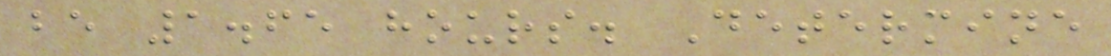be 1.65 hours. Determine
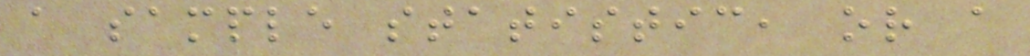a sample statistic, or a
